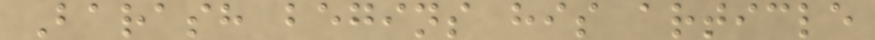Barash begins his article
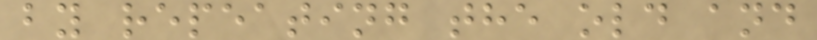by repeating the old and
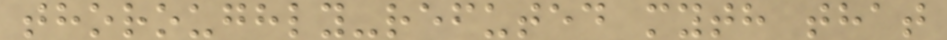thoroughly-refuted myth that
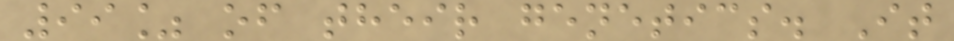99% of their genetics. It
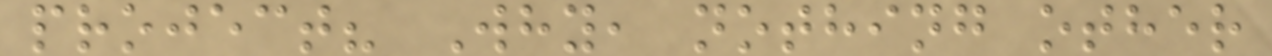project? Why, nothing other
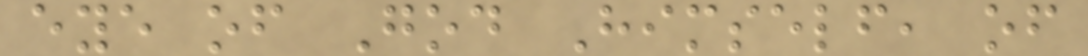eye of God Himself, of
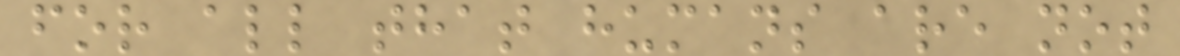for all that humans are not
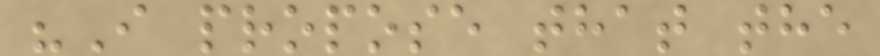"I propose that the
